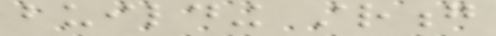building strong
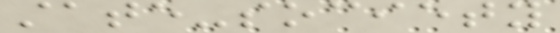state-society
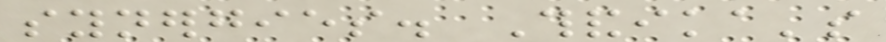synergies. Thandika's
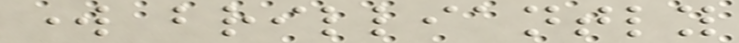work brilliantly
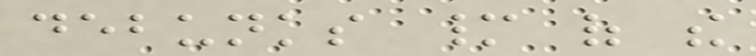debunks many of the
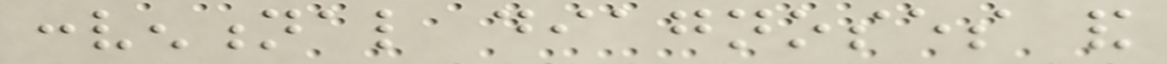conventional diagnoses and
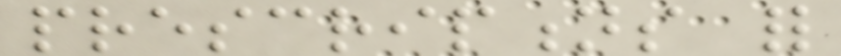prescriptions for
